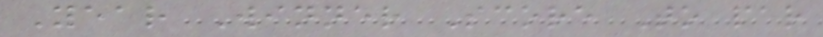Year Winner Score To par
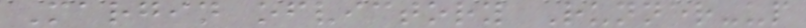Margin ofvictory Runner-up
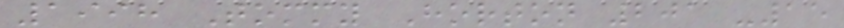1998 Tommy Horton 201 -15
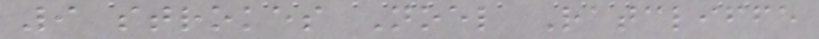9 strokes Noel Ratcliffe
